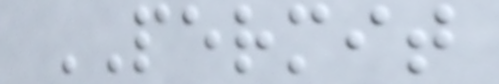PERMIT
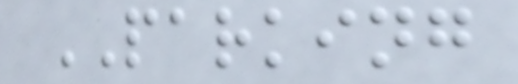PARKING
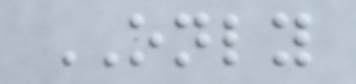ONLY
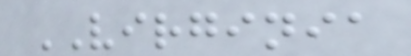VIRGINIA
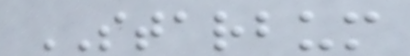STARBUM
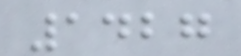1427
